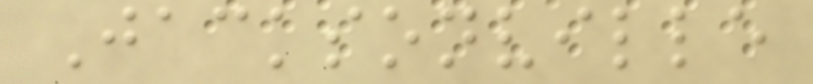Jacksonville
